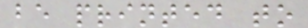be printed to
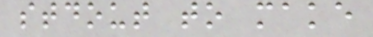stdout to make
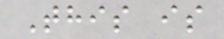This is
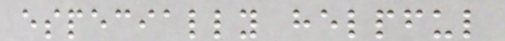especially helpful
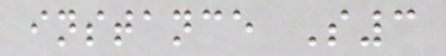instance S3
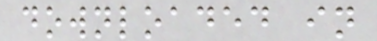downloaded in
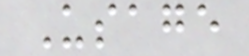Usage
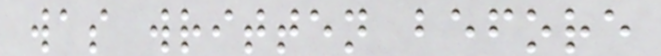was written before
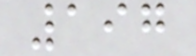197
